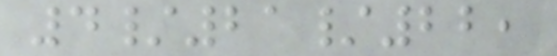4/21/22,
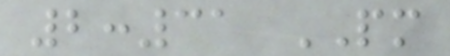2:31 PM
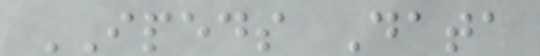IPEDS Data
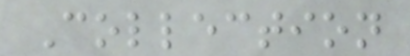Collection
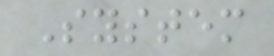System
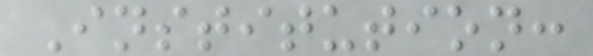Institution:
